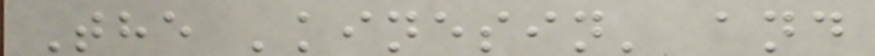The 'kinesin' and
